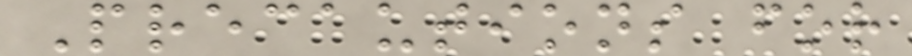Precautions for
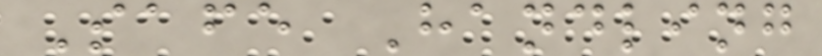Safe Handling
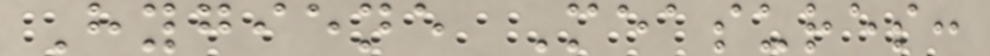Hygiene Measures:
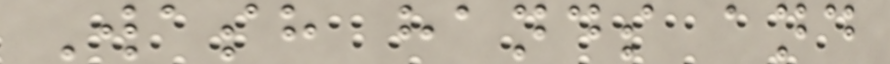Wash hands and
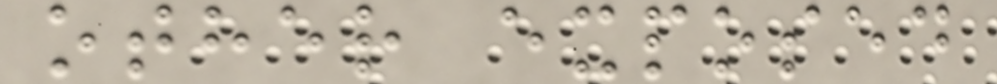other exposed
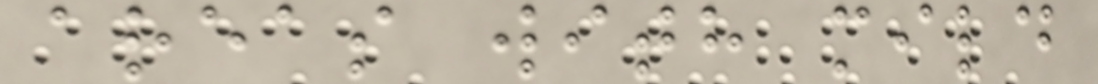areas with mild
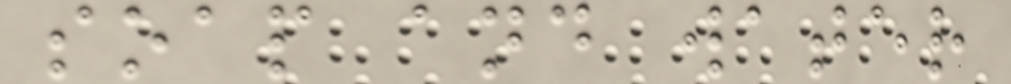soap and water
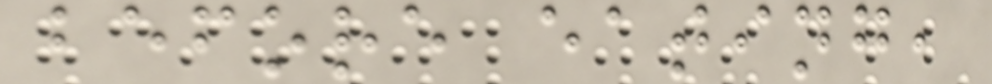before eating,
